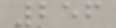256
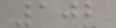102
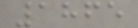1865
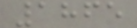1865
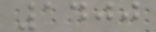1400
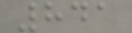841
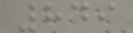849
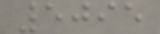5095
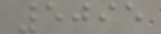5095
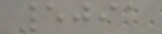5091
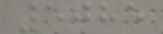5085
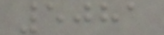5081
